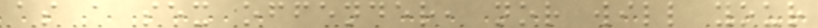as a sex offender, nor will your
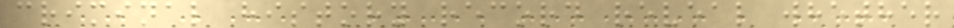criminal history record reveal whether
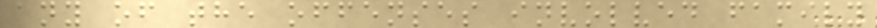any of the offenses involved family
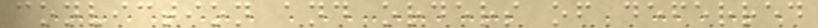conviction and orders of deferred
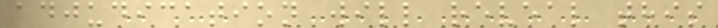adjudication will reveal this
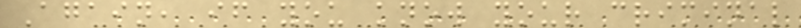Again, if you know your criminal
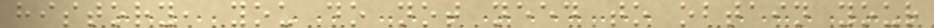history, you do not need to obtain your
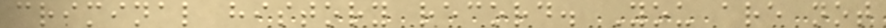criminal history record. You are not
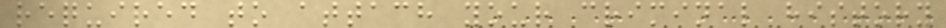required to attach your criminal history
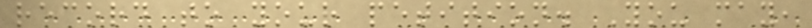record to your petition. You may,
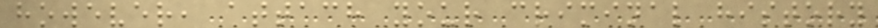however, attach your criminal history
